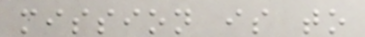mission is to
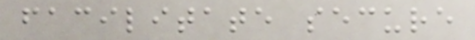facilitate secure
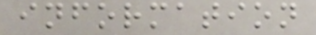information
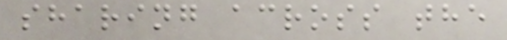sharing across the
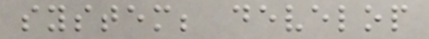system; develop
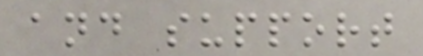and support
